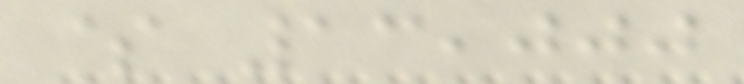$ 13,000
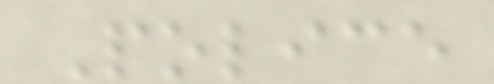Police
